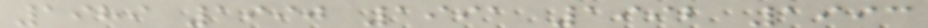1989 1990 1991 1992 1993
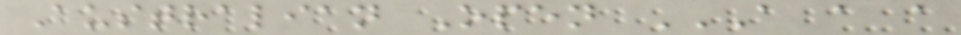Australian Open A A A
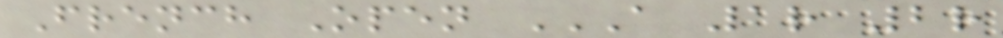French Open A 1R 2R
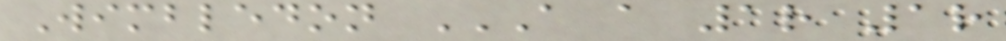Wimbledon A A 1R 1R
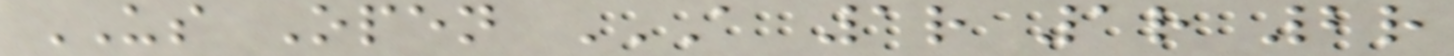US Open A 1R 1R 2R
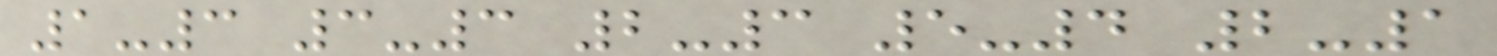1-3 3-3 2-3 5-4 2-1
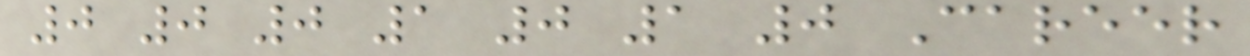0 0 0 1 0 1 0 Career
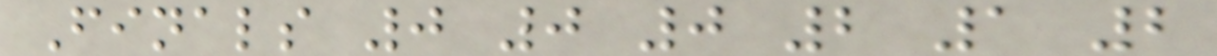Finals 0 0 0 2 1 2
